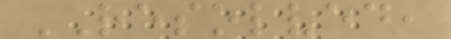RESOLVED,
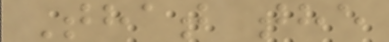That the
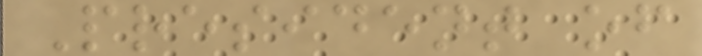President of
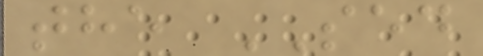the SED
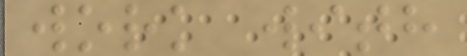work with
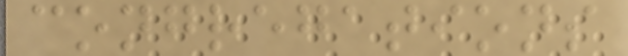congregations
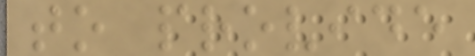to provide
